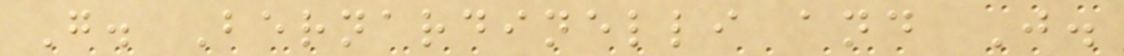G. Bernardinelli and J.
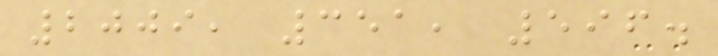2009, 351, 596.
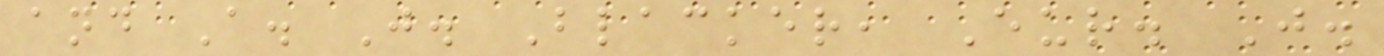and A. J. Blacker, Eur. J.
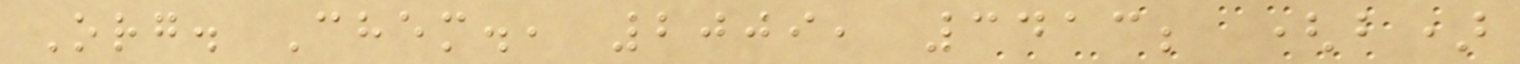Org. Chem., 2009, 3413; (b)
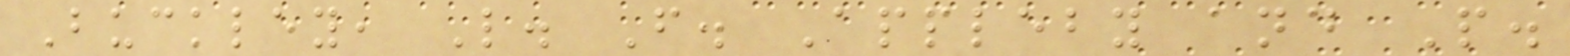Buckley, L. F. Appleby and P.
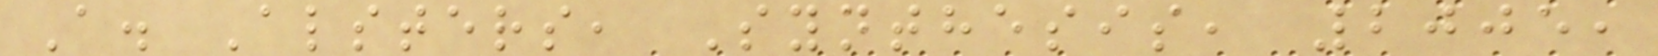A. Alsters, Synthesis, 2005,
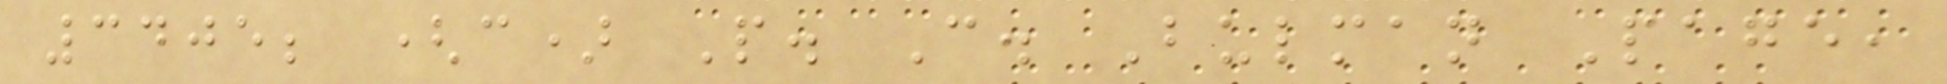3405; (c) P. C. Bulman Page,
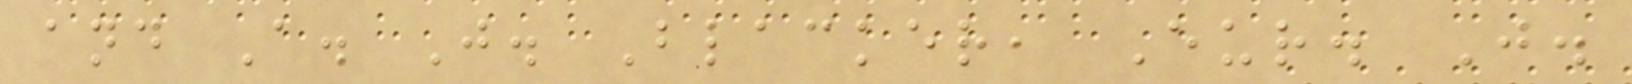and A. J. Blacker, Eur. J.
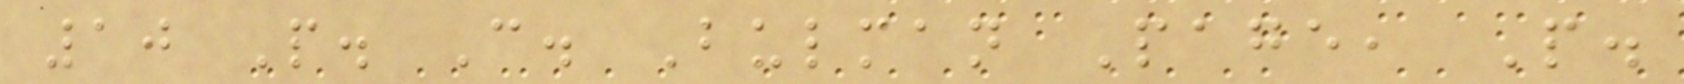10 P. C. Bulman Page, P.
